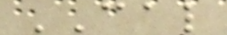CAL
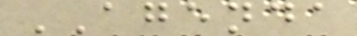AGENDA
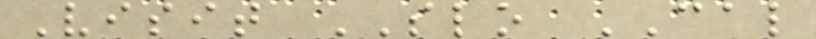Visit SLO CAL
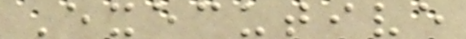Executive
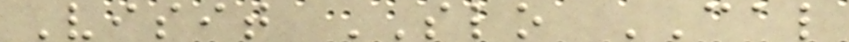Visit SLO CAL
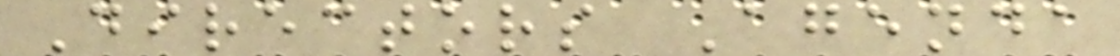Directors Agenda
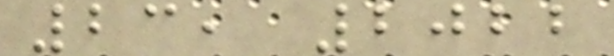23, 2022
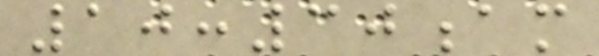10:30am
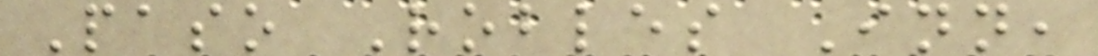Paso Robles Inn,
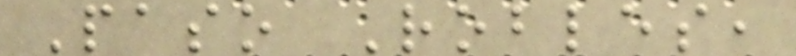Paso Robles,
